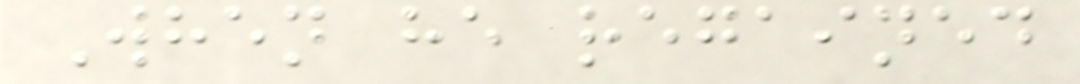When he regained
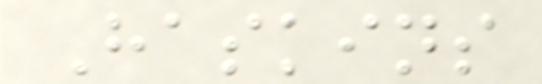Haskins
